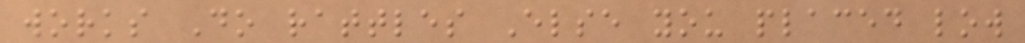works Do rattles Else you placed low
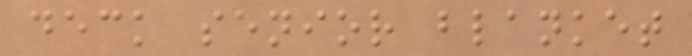deck senior blanket
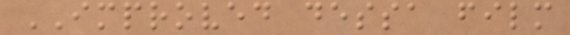IMPROVED dessa film
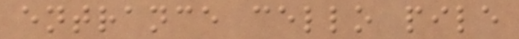entrance cello pile
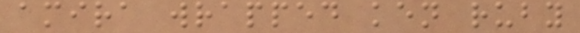amira wrapped ken ruby
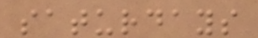saturdays
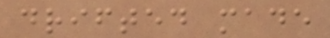drifted made
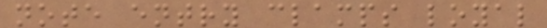note entry clamps loyal
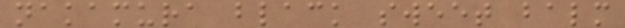nakamura black sweet balm
